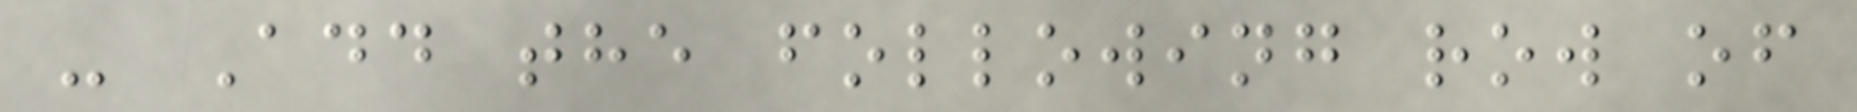- Add the following row of
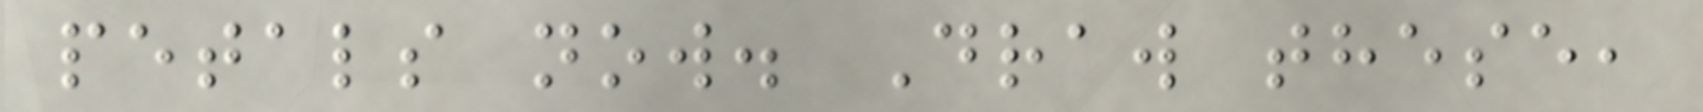petals now. Draw these,
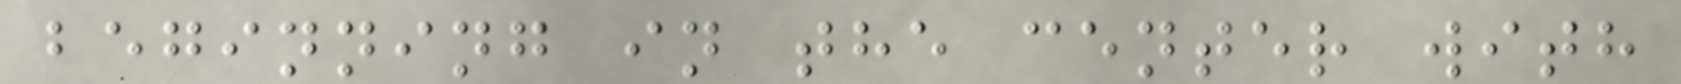beginning in the center with
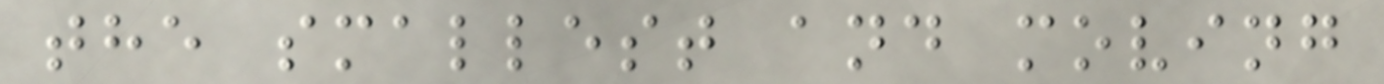the smallest and moving
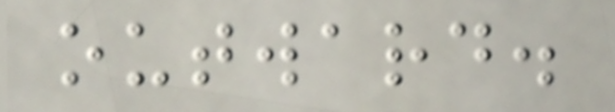outward.
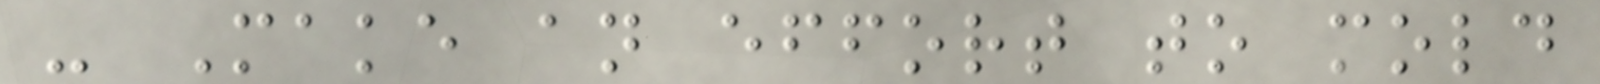- Make an effort to mold
